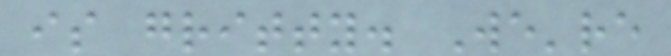is gritty. We're
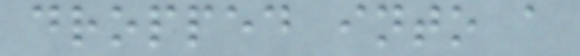dropped into a
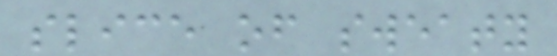slice of sweaty
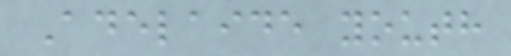Adelaide youth
